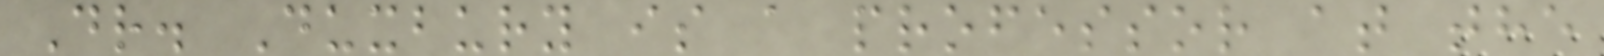Dr. Duxbury is a professor at the
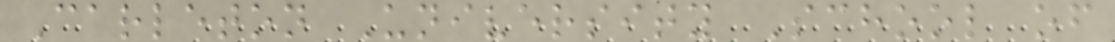Carleton University School of
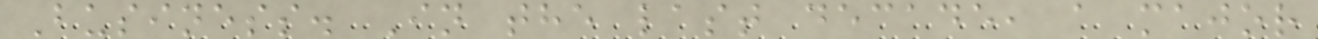Business. In the last decade, a major
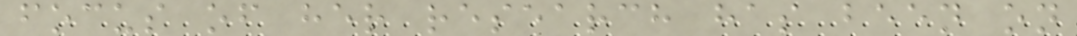focus of her research has been on
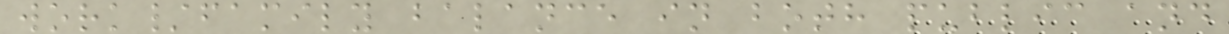work/family balance in both public and
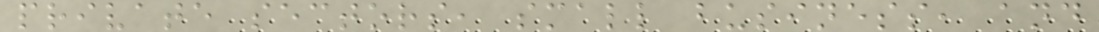private sectors, small business, and
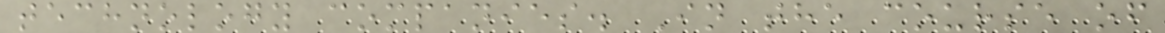technology companies. In the course of
